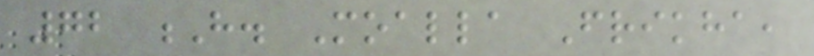72 H. Moalla Frikha,
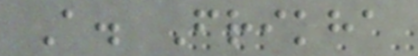A. Frikha
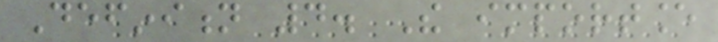Definition 4. The importance
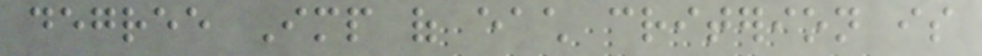degree Imp of each criterion is
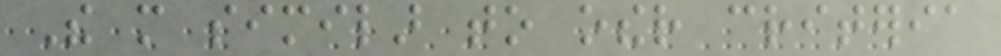The more similar to other criteria
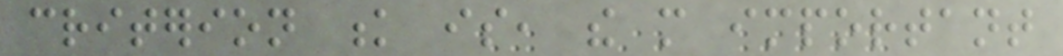criterion k is, the more important
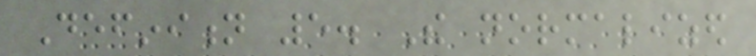Definition 5. The normalized
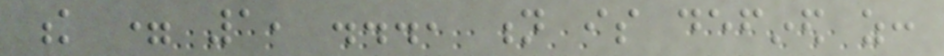k = 1, ..., n is defined as:
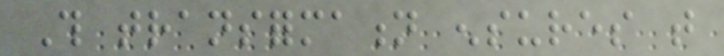This transformation ensures that
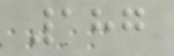187
